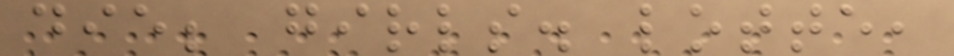die; girls. lotte,
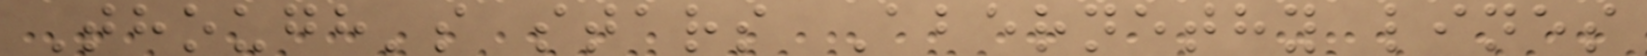Though's stars Abernethy lines
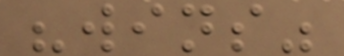"wins"
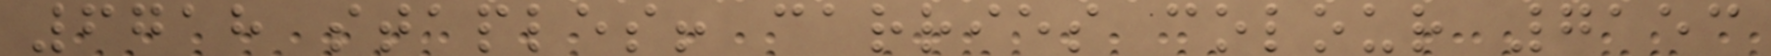6718 staples! carries colour 7153
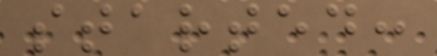started:
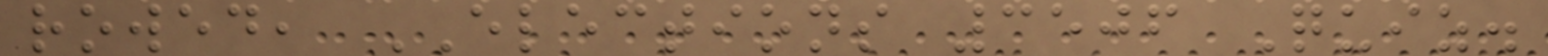rowed, ELECTIONS 3506 Quiz.
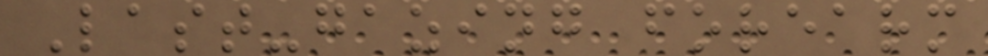Last-gazing forearm
